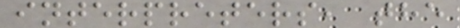interpreters, the
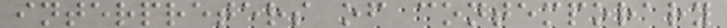interpreters of contemporary
